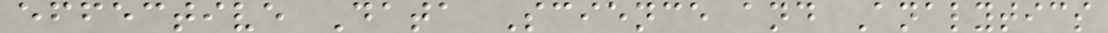effective Data Science and Analytics
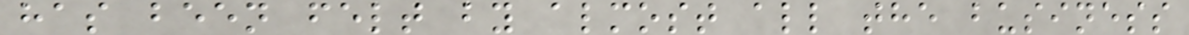has been felt by almost all the business
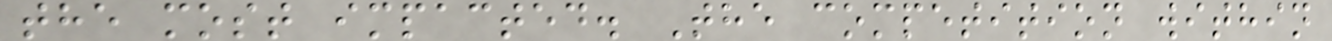the most impacted. The competition within
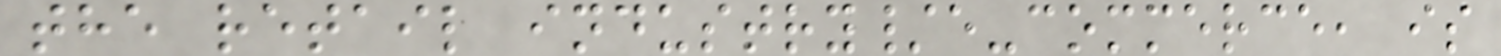the retail industry/e-commerce, is
